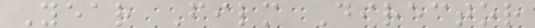Year Film Director
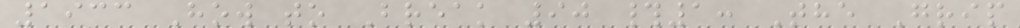1933 How to Break 90 #1: The Grip
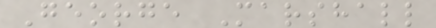George Marshall
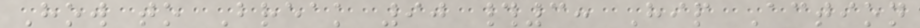How to Break 90 #3: Hip Action
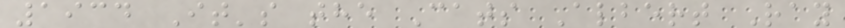1934 It's the Cats Albert Ray
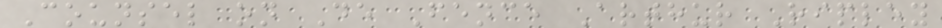Counsel on De Fence Arthur Ripley
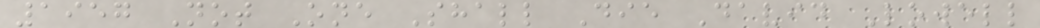1957 Not One Shall Die David Lowell
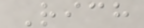Rich
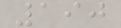190
